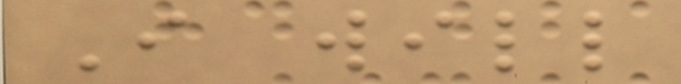I will
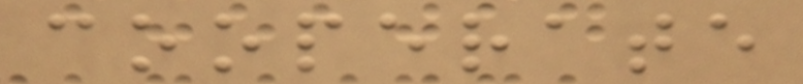cooperate
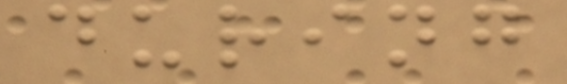during
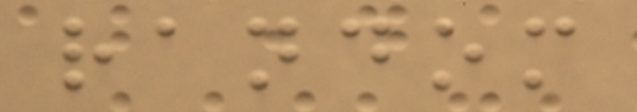random
